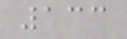133
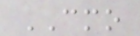CMO
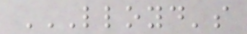LLOYD'S
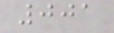001
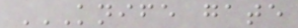KNIFE GATE
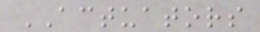ACTUATORS
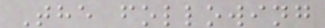The following
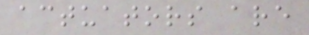actuators are
